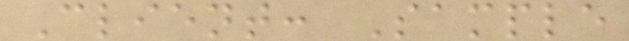Client: Sample
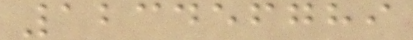123456789
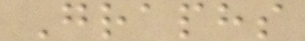Graphs
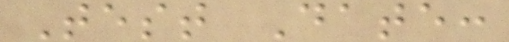Test Date:
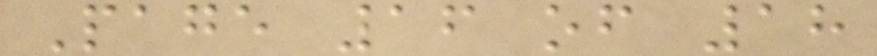Page 16 of 18
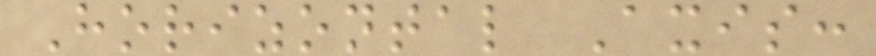Horizontal Axis:
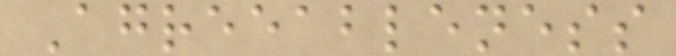Agreeableness
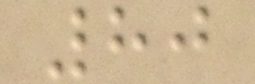80
